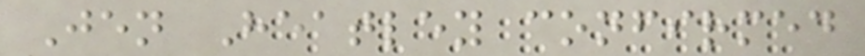Jen Heatley confirmed
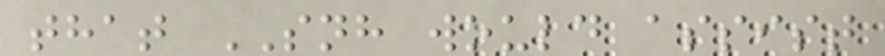that SNH would assist
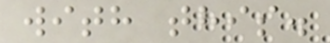with this.
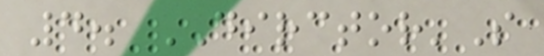4. DIRCTOR'S
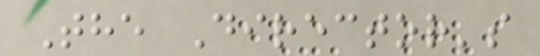The Director's
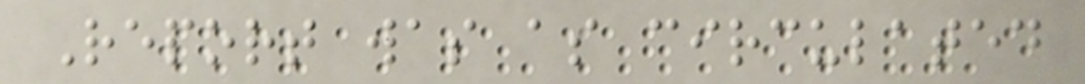Report was as circulated
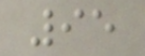95
